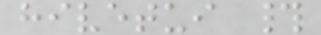hivetui #
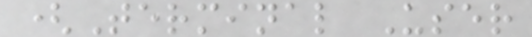(Terminal User
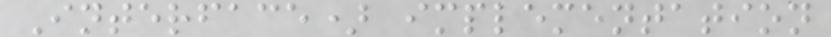Interface) implementation
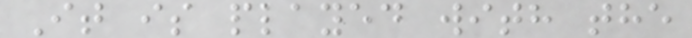It is played with the
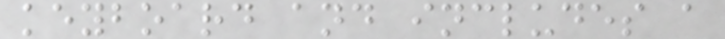keyboard and includes a
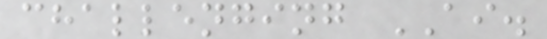challenging AI.
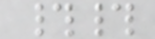##
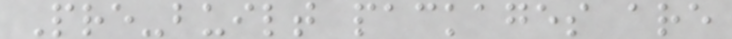Pre-built packages are
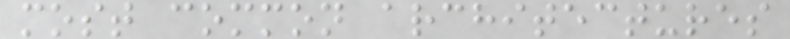most common architectures
